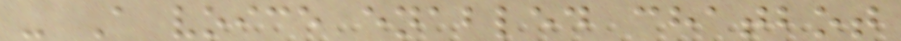- A voice enabled chatbot
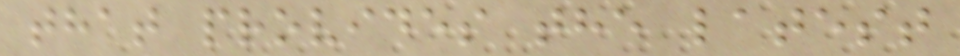that provides the latest
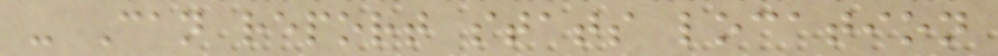- Can report stats location
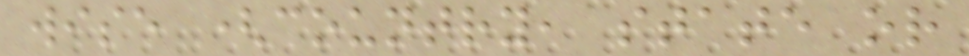wise (country, state or
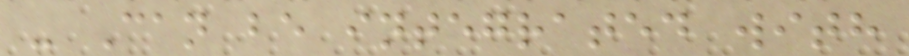- Can be integrated with
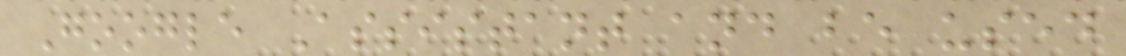Google Assistant and be used
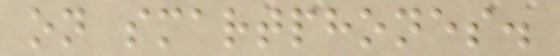on smartphones.
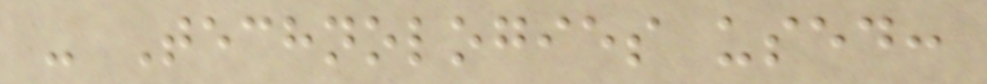- Technologies used:
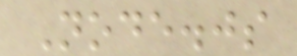Node.js
